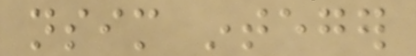nsim integer
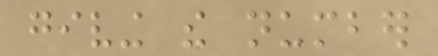giving the number
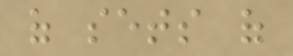of sets of
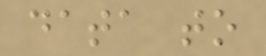data to
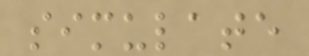simulate
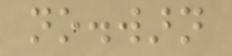no.warn
